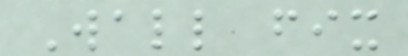Wall fix
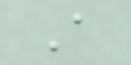A
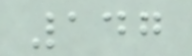147
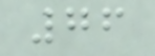76
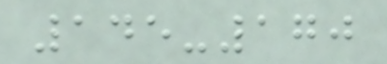145-170
